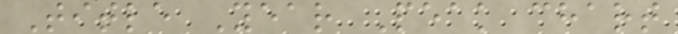Title Year Peak chart
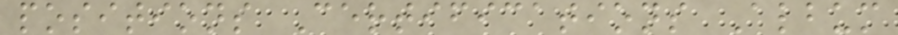positions Certifications Album
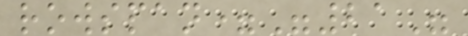rowspan="21"
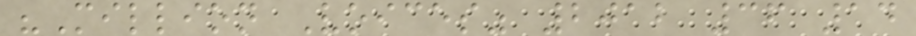"Million Voices" 2012 36 14
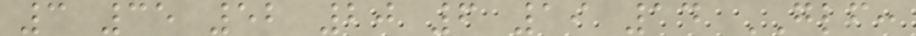3 35 52 20 6 19 14 GLF:
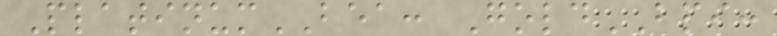PlatinumBEA: GoldBPI:
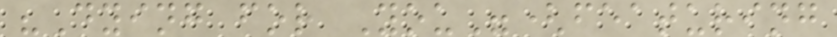"Dying for You"(featuring
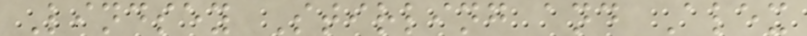Lindsey Stirling and Alex
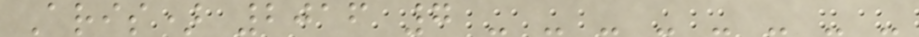Aris) 2016 7 - - - - - - - -
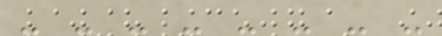- - - - - - - -
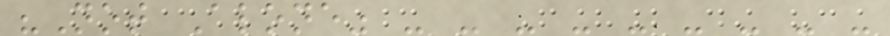"Not Alone" - - - - - - - - -
